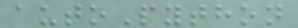autoPython
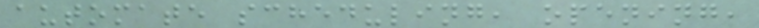automate scheduling, opening,
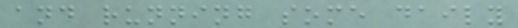and running some daily
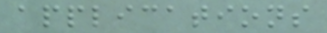applications
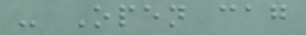- Open cag
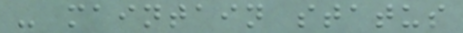- maintain status
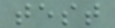test
